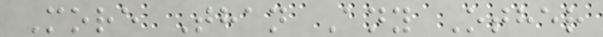More Than Any Other
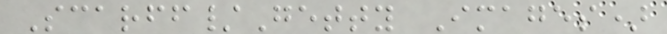Scarff/Getty Images)
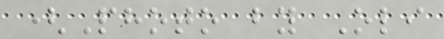(Photo by Oli
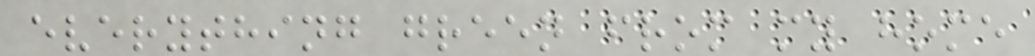everything green from my home
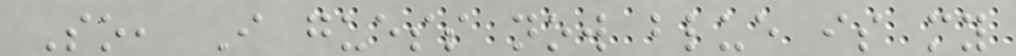So, I guess now blue is my
